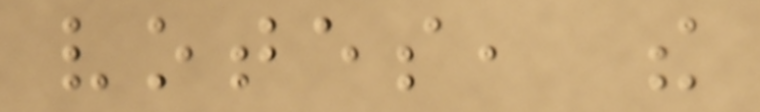votes, the
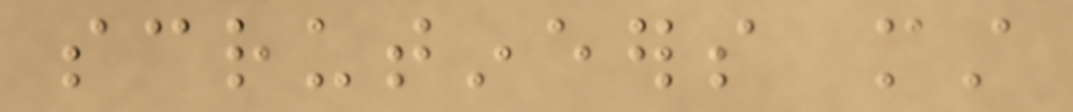scrutineers must
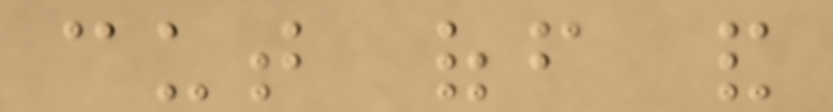cut off and
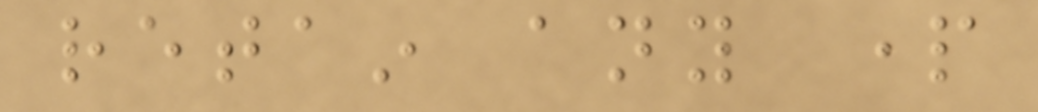retain any part
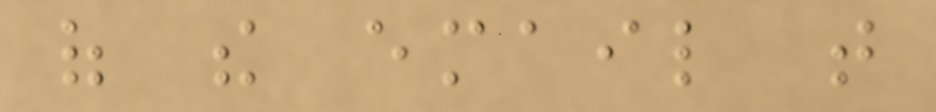of the email that
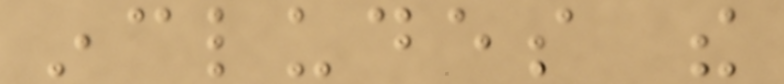includes the
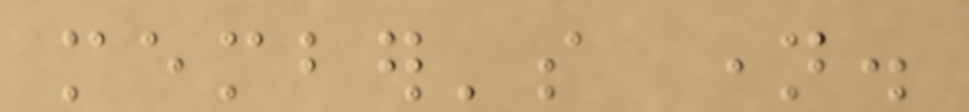member's name.
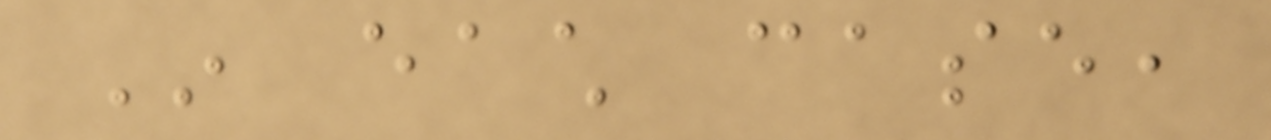In each case,
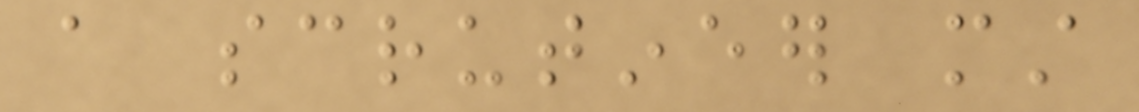a scrutineer must
